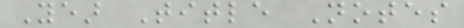Year Title Notes
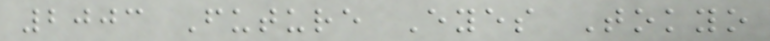2003 Future Eyes Tokyo
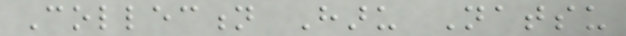Collection Haru Natsu
